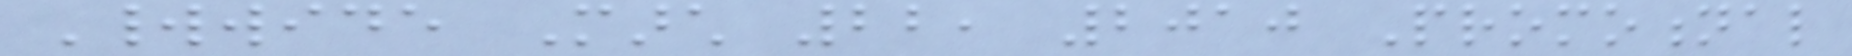Worldwide March 22, 2010 Promotional
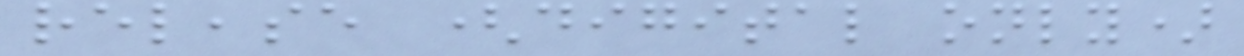release (digital only)
